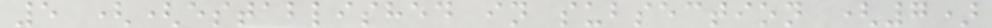5 ((established in subsection (7)
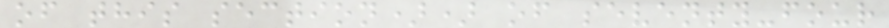of this section)) of seventy-four
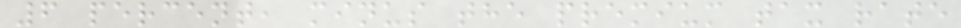6 percent, minus the premium tax rate
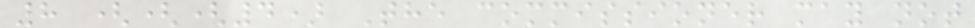8 (((4) The commissioner may not
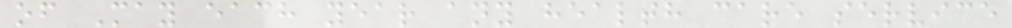of May each year any health care service
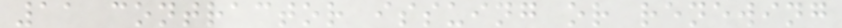11 contractor issuing or renewing
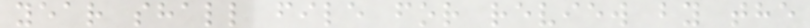year shall file for review by the
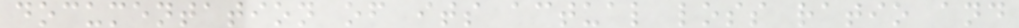documentation of its actual loss ratio and
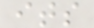its
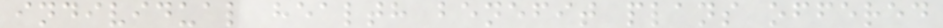individual health benefit plans offered
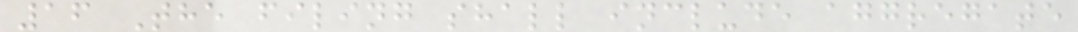16 The filing shall include aggregate
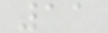11
